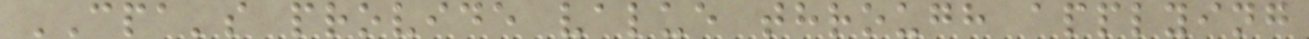CPA's provide value through applying
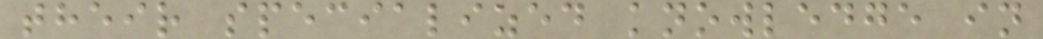their specialized knowledge in
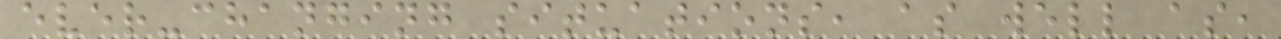ever-changing situations, as well as,
